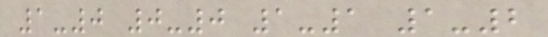1-0 0-0 1-1 1-2
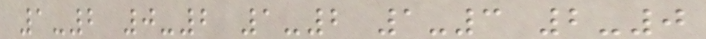1-2 0-2 1-2 1-3 2-0
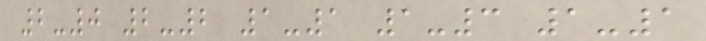2-0 2-2 1-1 1-3 1-1
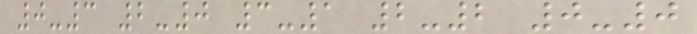0-3 2-0 3-1 2-2 0-0
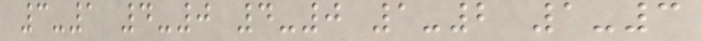3-1 4-0 4-0 1-2 1-3
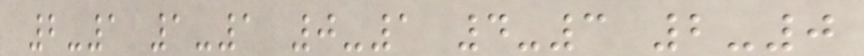2-1 1-1 0-1 4-3 2-0
